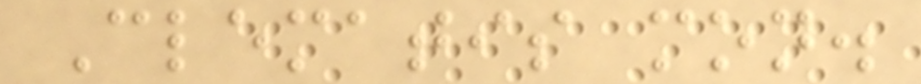Clematis mon.
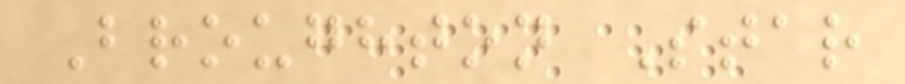Broughton Star
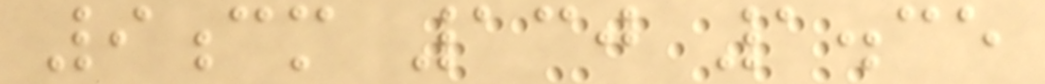9cm 130 1.35
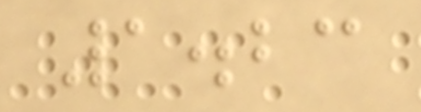1.23
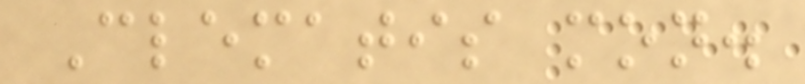Clematis mon.
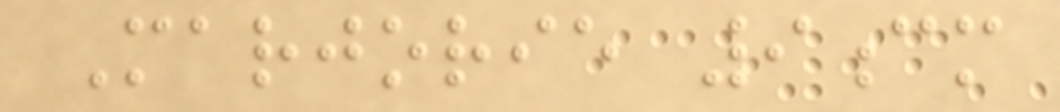Marjorie 9cm
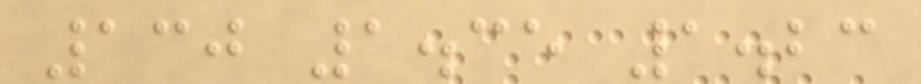130 1.35 1.23
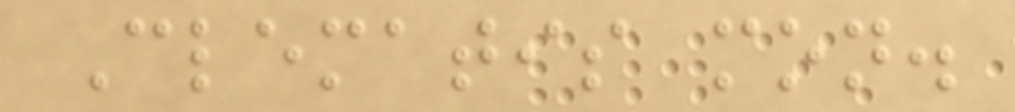Clematis mon.
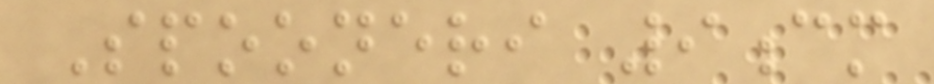Spooneri 9cm
